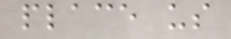place us
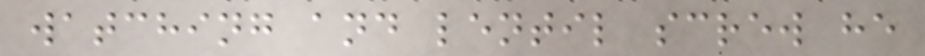watching and lentil screw he
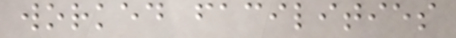worked facilities
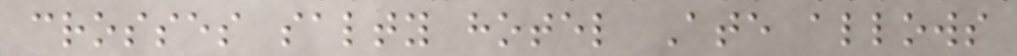crosses salty hotel Ate allows
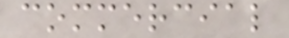commercial
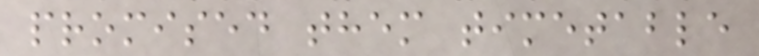promised them timetable
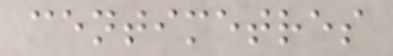centimetres
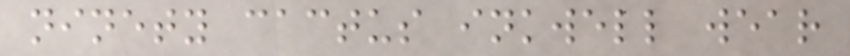ninety cactus inkwell wear
